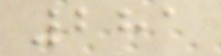281
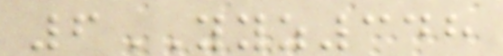6YYZ348
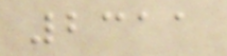2311
